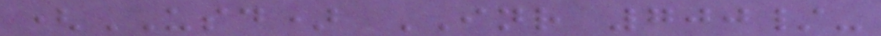(USD) INR 700/-
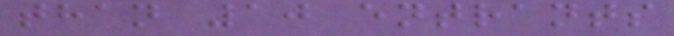than 10 entrants
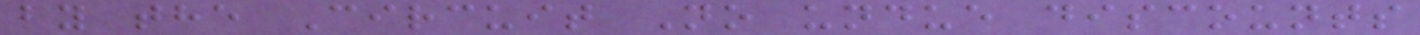by the Circuit No undue discounts
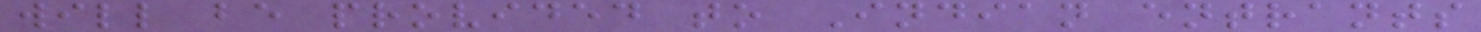will be provided to Indian entrants
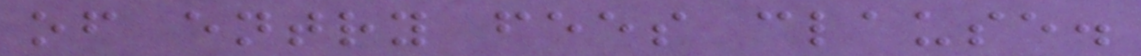of entry fees clause.
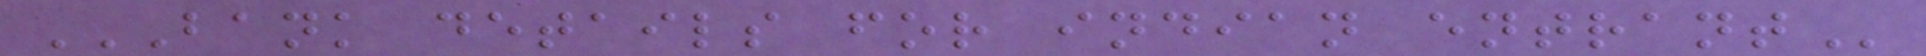BANK DETAILS FOR INDIAN ENTRANT
